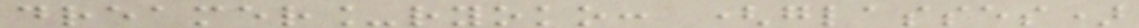dreamer_ryoko: (glasses)
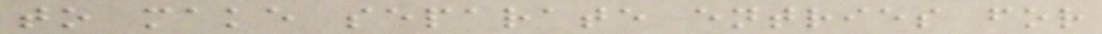to make separate entries for
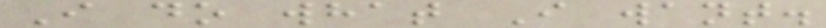I do what I want.
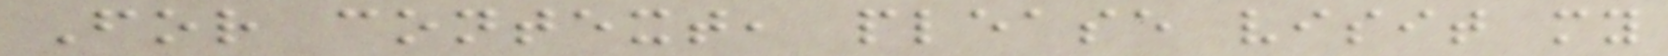For context, please visit my
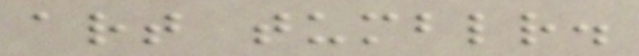art tumblr.
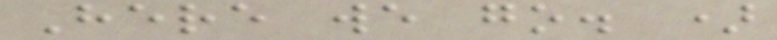Here we go. )
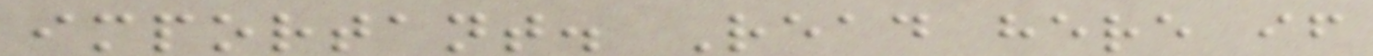important. Read here if
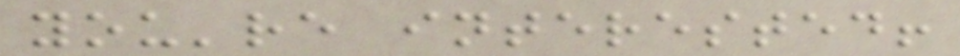you're interested!
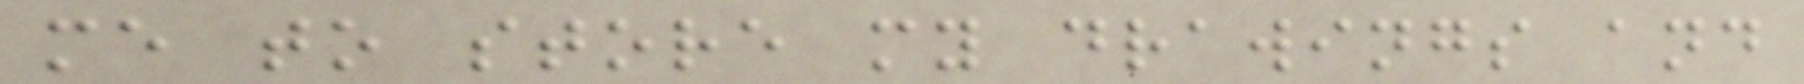me to store my drawings and
